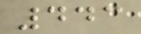443
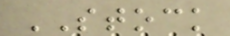STOCK
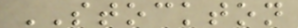STOCKTON
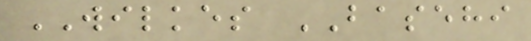WILKES BASEHI
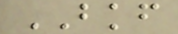BKF
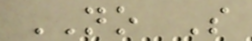NO S
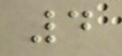4
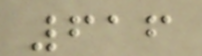616
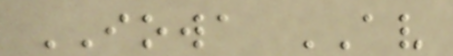IOWA AV
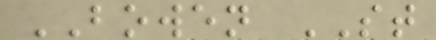BOWEN ST
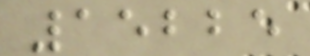15225
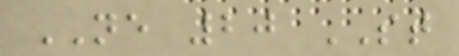NE 20 ST
